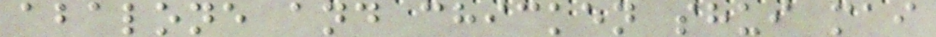abalone and chicken shui mai
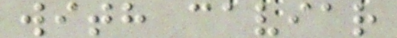with caviar
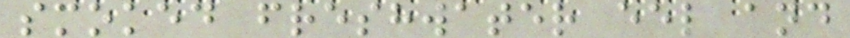smoked freshwater eel and
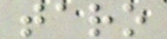taro
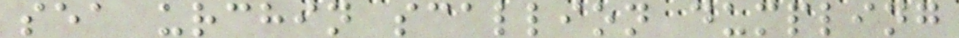sea urchin scallion dumpling
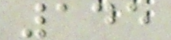145
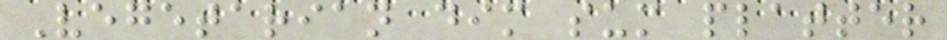Vegetarian dim sum platter
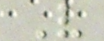V
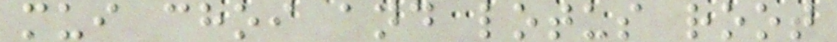mui choi and lotus root
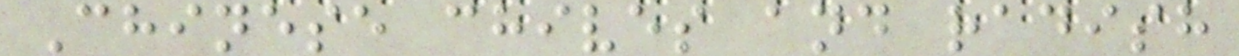Chinese chives and radish
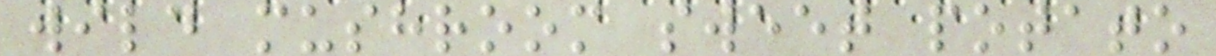wild mushroom sweet potato
